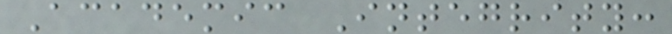Academic Integrity:
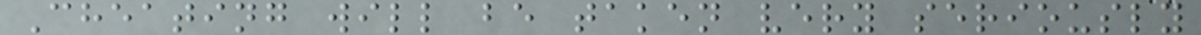Cheating will be taken very seriously
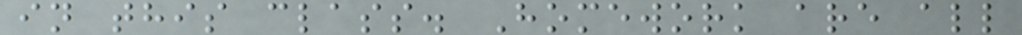in this class. Homework are all
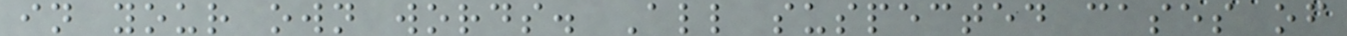in your own words. All suspected cases of
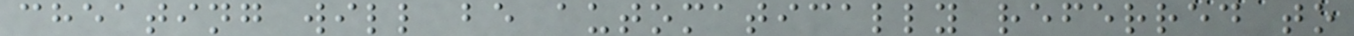cheating will be automatically referred to
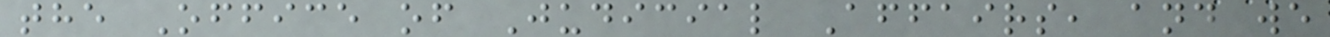the Office of Judicial Affairs, and we
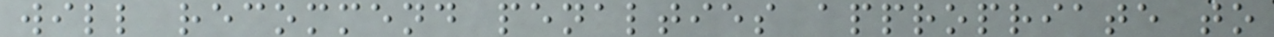will recommend penalties appropriate to
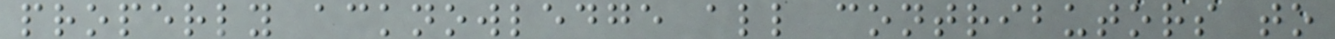properly acknowledge all contributors to
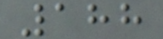188
